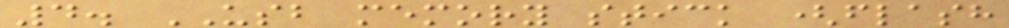4. USB memory stick (flash
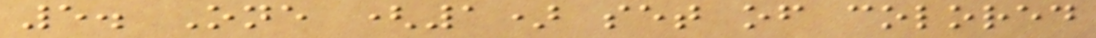5. One (1) set of colored
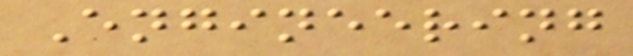Engineering
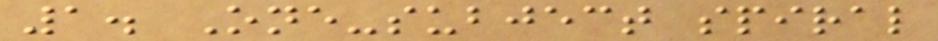1. One-subject spiral
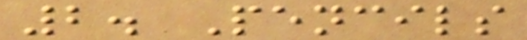2. Pencils
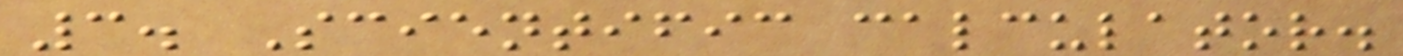3. Scientific calculator.
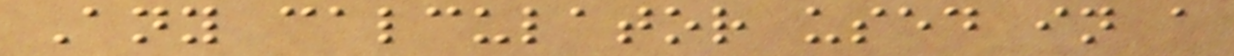Any calculator used in a
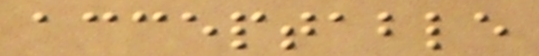acceptable
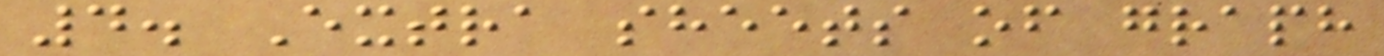4. Extra sheets of graph
